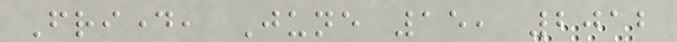Friday, June 15, 2012
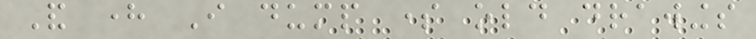And here I dump some old drawings
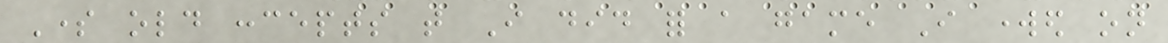Some old concepts that I did for a game I worked on
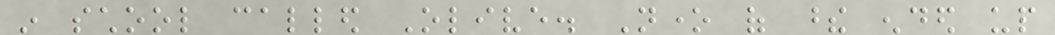in school called Olive. None of these ended up
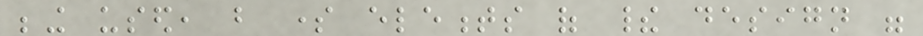being used, but some elements of their design were
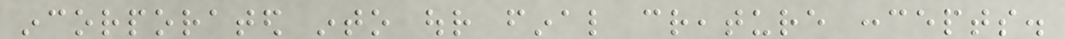incorporated into our final creature concepts.
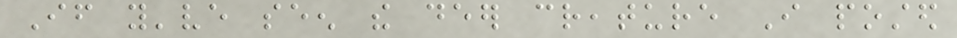If you've seen the deer creature I posted
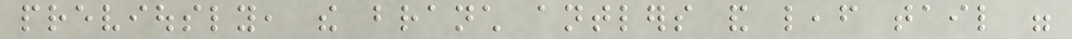previously, the branch antlers and leaf tail were
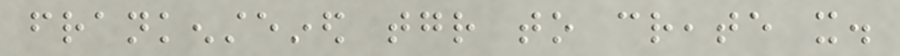frankensteined together to create it.
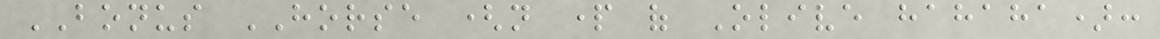BONUS HORSE (not part of Olive hahaha):
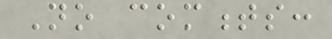No comments:
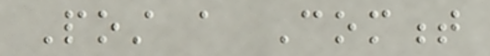Post a Comment
